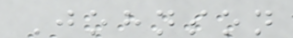Johnson
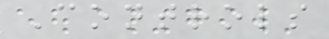Controls
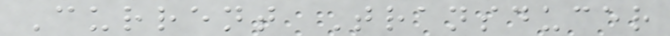Current Transducer
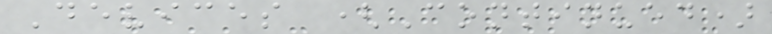Devices (Continued)
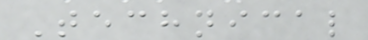Technical
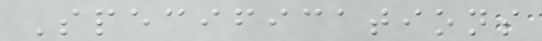Specifications
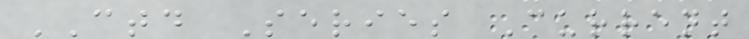CTD Series Current
